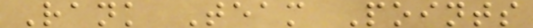Rank Team Points
